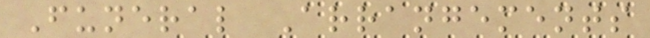Funeral Arrangements
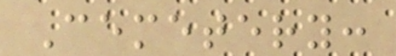Cemetery:
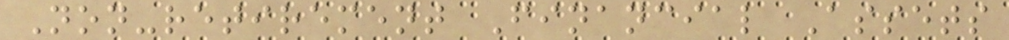Non-retirement Financial Assets
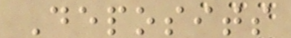Deposits
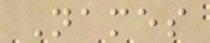Names
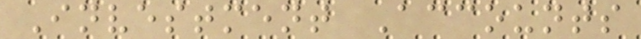Investment Accounts
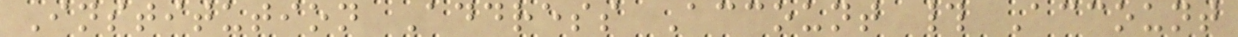Institution Address Account # Account
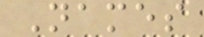Names
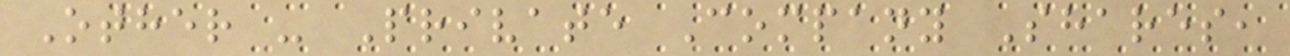Other - Private Company Shares,
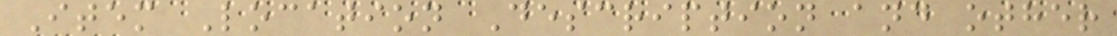Item Location Description and other
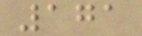171
